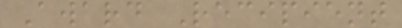Award Recipient
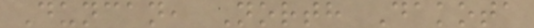Duncan, North Dakota
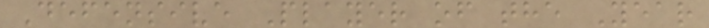Defensive Player of the Year
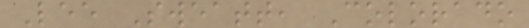Lee Sweatt, Colorado
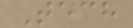Tech
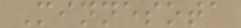Minnesota
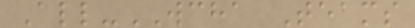All-WCHA Teams
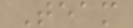Team
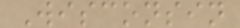Wisconsin
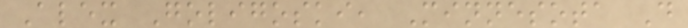Alex Goligoski, Minnesota D
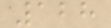128
